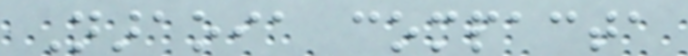Naraoia compacta
